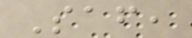Saf,
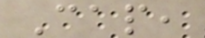Cap,
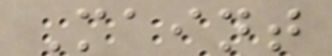Maint
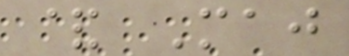& Maj
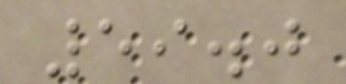59.0
